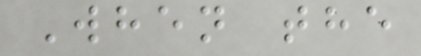When the
